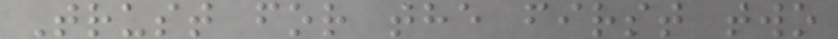Trust for the first two
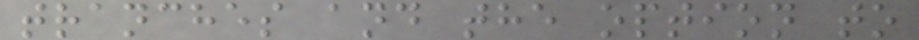tranches and the option to
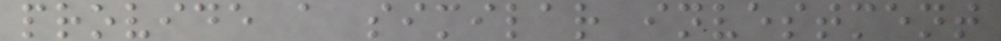provide a similar investment
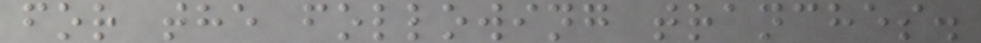for the following tranches.
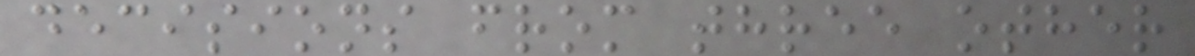decisions from three other
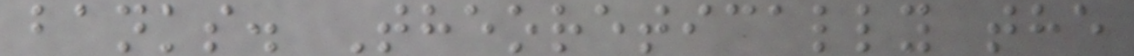banks. Theoretically the
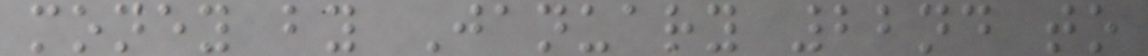money by January 22nd to
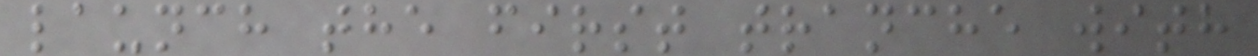launch the first tranche with
